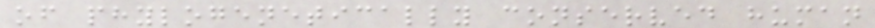of phylogenetically conserved human
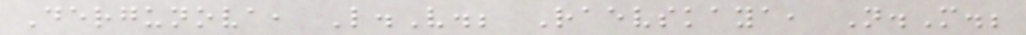Dergunova, L.V.; Raevskaya, N.M.;
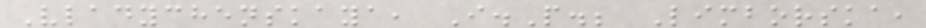Vladychenskaya, I.P.; Limborska,
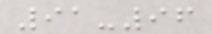91-96
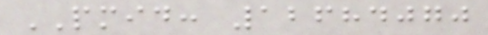PMID: 12684070
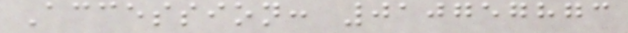Accession: 010757873
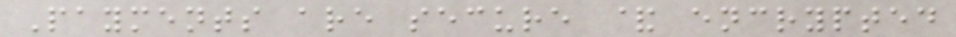Payments are secure & encrypted
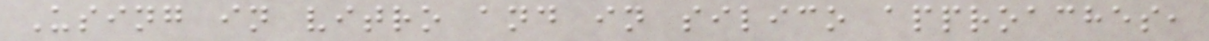Using in vitro and in silico approaches,
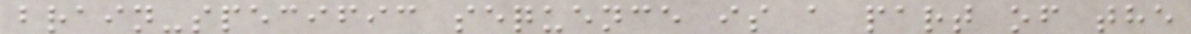brain-specific sequence is a part of the
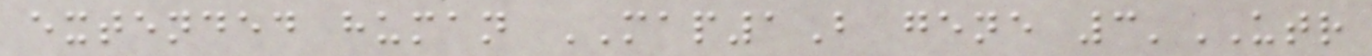extended human MAP1B gene 3'UTR
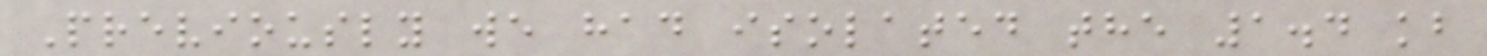Previously we had isolated the 1.4 kb
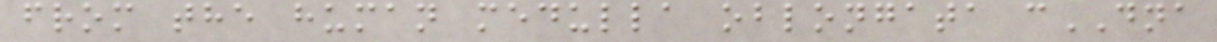from the human medulla oblongata cDNA
